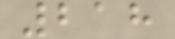218
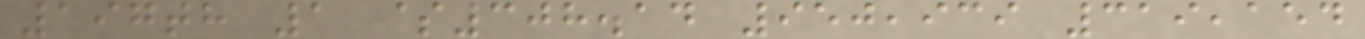197th 1 $308.14 950,939 319,154
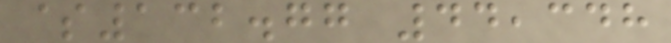$132.77 44,348
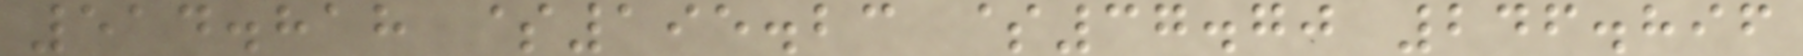514.818 $195.23 $37.70 246.896
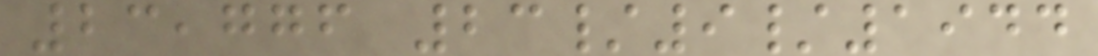23,776 23/9/1944
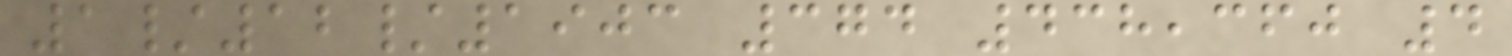1/12/1903 374 438,360 4
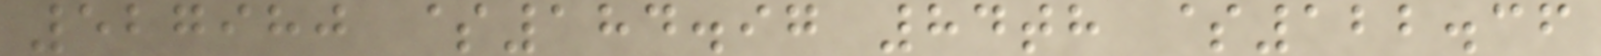527980 $184.97 84th $122.36
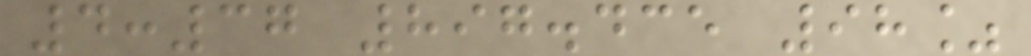4:37 897.435 98%
